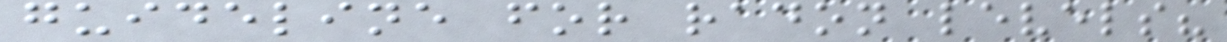guideline for radon levels?
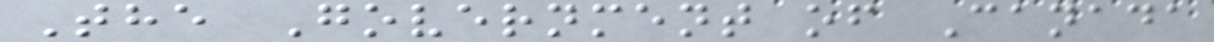The Government of Canada
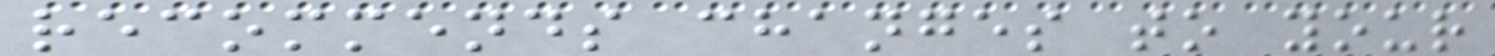recommends changes to your
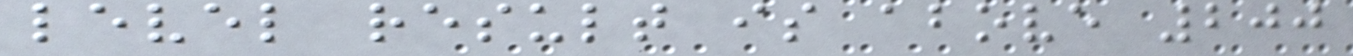level result is above 200
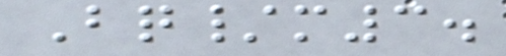Bq/m3.
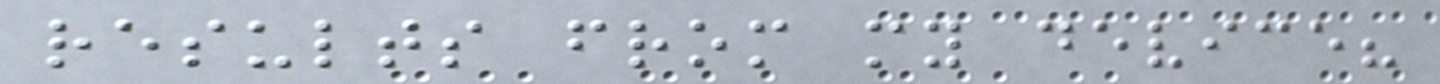results from my device?
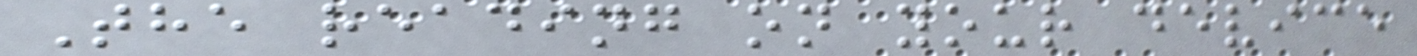The reading on your device
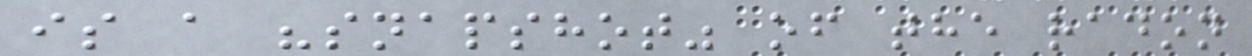is a "snapshot" of the radon
